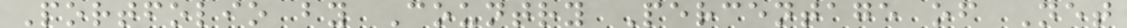Portfolio by Country Percentage of Net
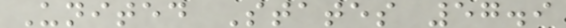United States 57.9
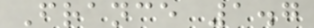France 1.7
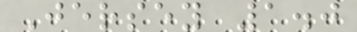Jersey 1.0
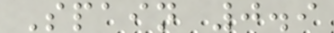Spain 0.9
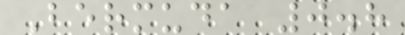Bermuda 0.8
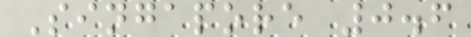Singapore 0.6
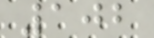102
